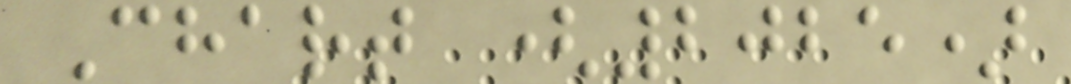Chart (2025)
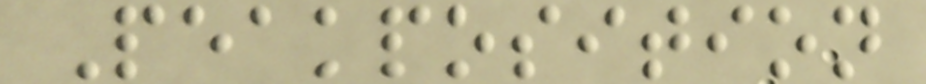Peakposition
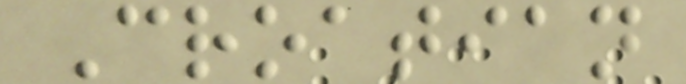Croatian
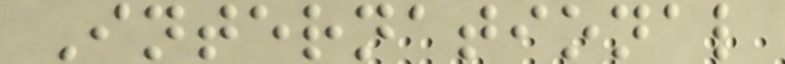International
